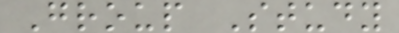Group Study
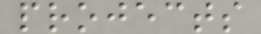projects
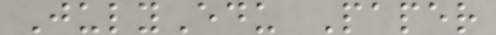JulyEdu Paper
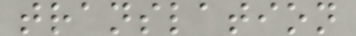translation
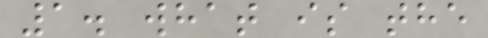1. what is the
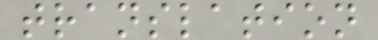translation
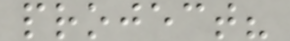project?
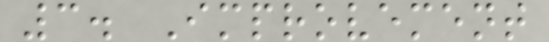3. Improvement
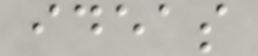ideas
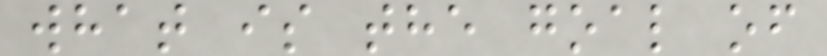what is the goal of
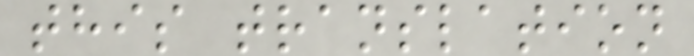this translation
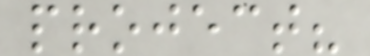project?
